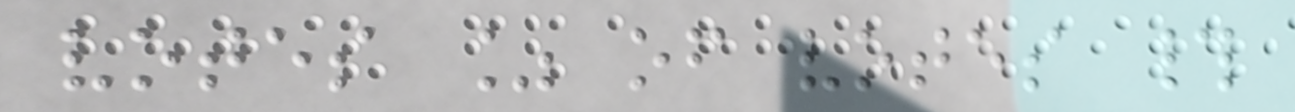votes % of votes #
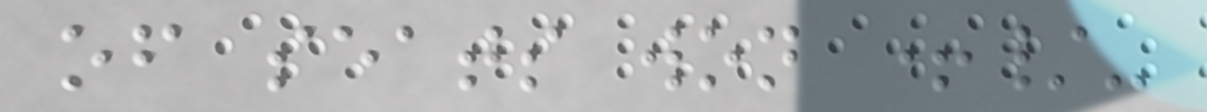of seats won +/-
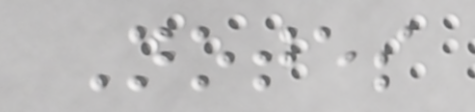Notes
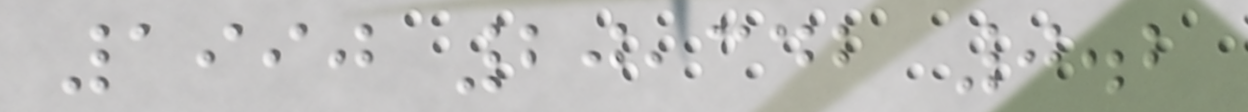1990 20,342 0.2
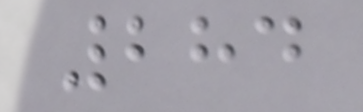284
